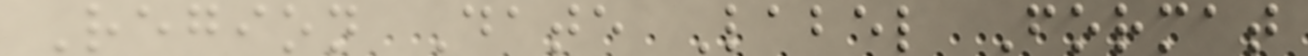Region Date Label Format
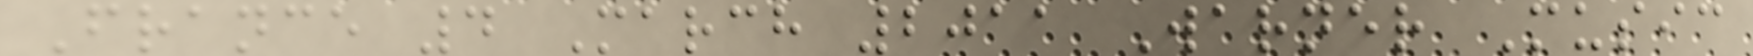France 4 March 2011 Warner Music
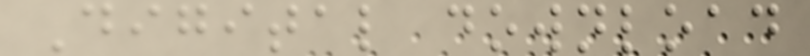Digital download
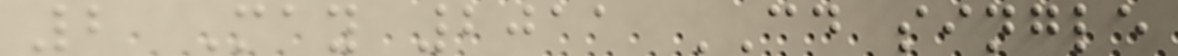2 May 2011 CD single
